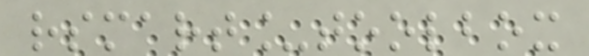rsmart_toolbox
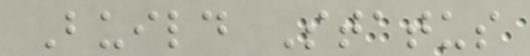Build Status
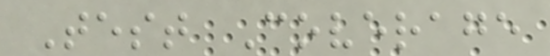Test Coverage
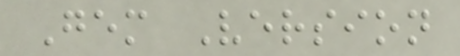Gem Version
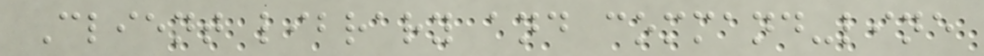Client library and command-line
